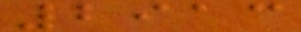2913
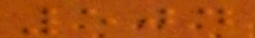504
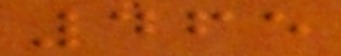465
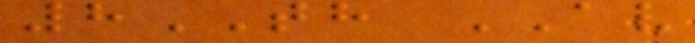8TH AV
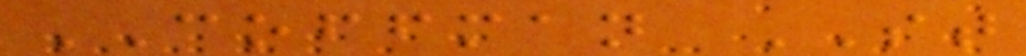COFFMAN ST
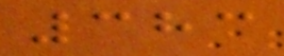383
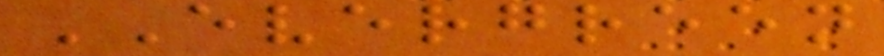EVERGREEN
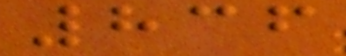836
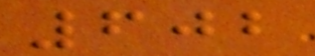602
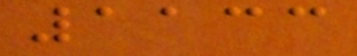1133
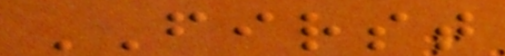FIRST
